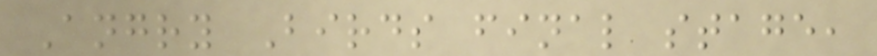Angry Birds final stage,
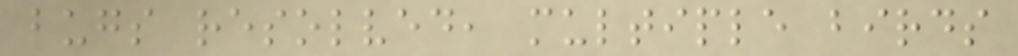bugs resolved, multiple birds
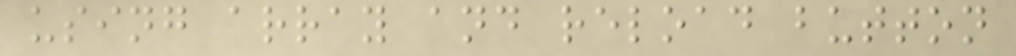using array and reload button
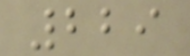229
